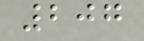207
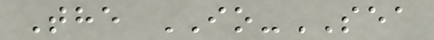The IO-SEA
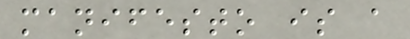manifesto is a
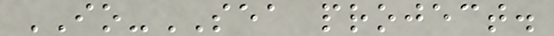IO-SEA project.
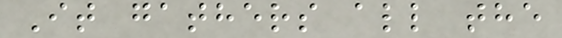It gathers all the
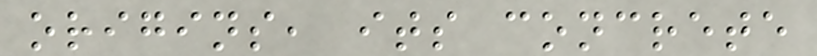origins, its concrete
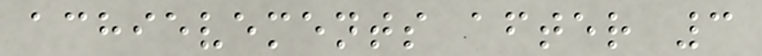achievements after 3
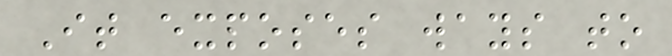It exposes ways to
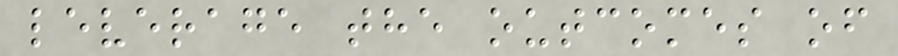leverage the outcomes of
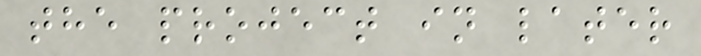the project in later
